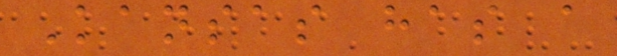Kansas has a
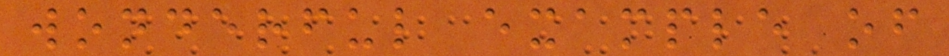wonderful example of
